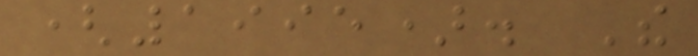(1995). The
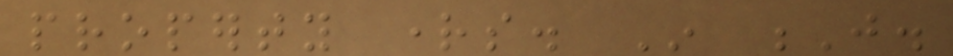property rights. In J.
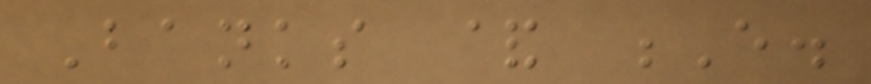Banks & E.
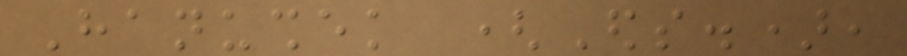Hanushek (Eds.),
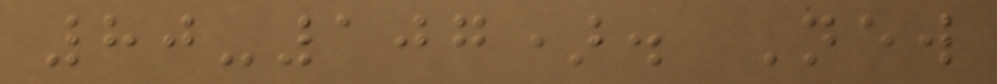80-107). New
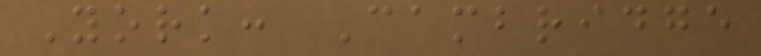York: Cambridge
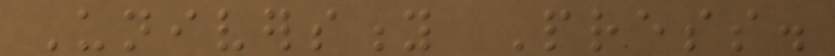University Press.
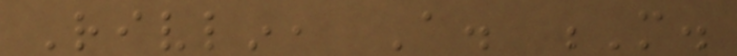Rivlin, A. M.
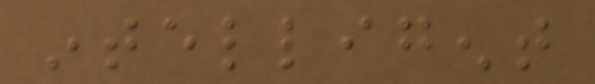intelligent
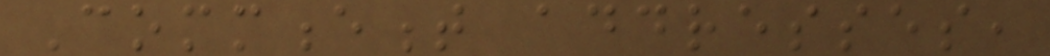Commencement addresses,
